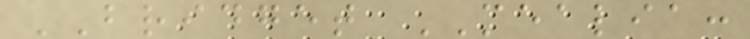BRIDGET MEALIA:
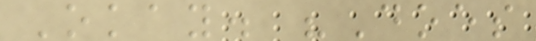Okay. "Does
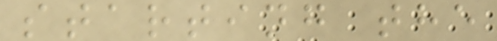starting the
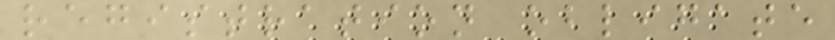registration obligate
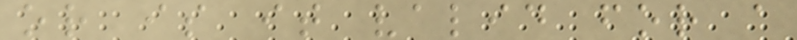or is it valid for a
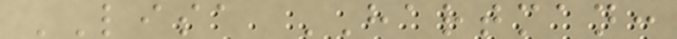LISA HARTMAN:
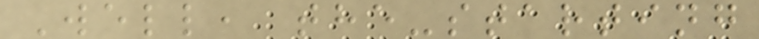Well, the-starting
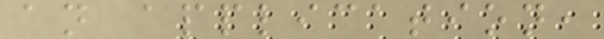an application,
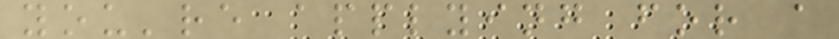you're applying for a
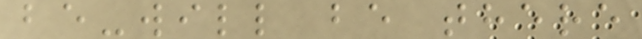be-will be there
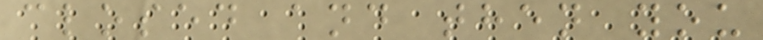closed and then you
